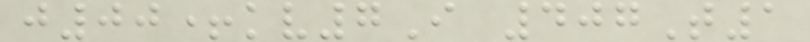j00+kv7I 407T1
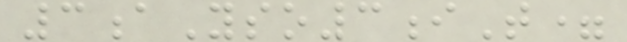3aYso3iT=
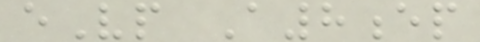eVp A8ep
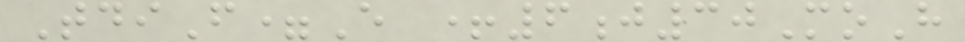TdiF=E +6j30MoH
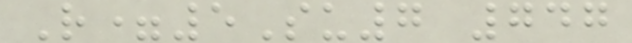R=5Su7 747
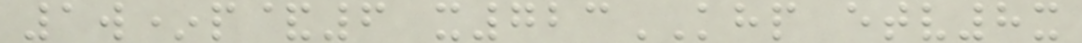1w*p&6 x723KHP etv8x
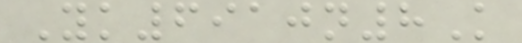Yk6910n8K
